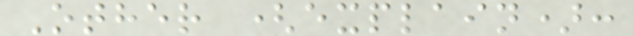Other (explain):
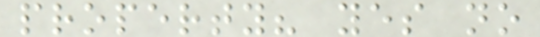property? yes no
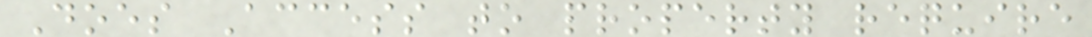Does Access to property require
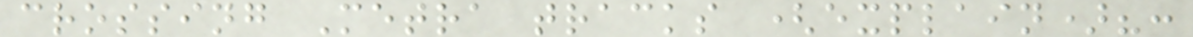crossing Metra tracks (explain)?:
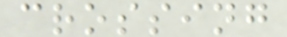crossing
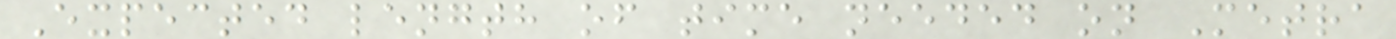Expected length of time needed on Metra
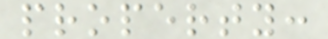property:
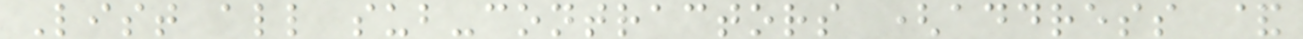List all sub-contractors (address &
